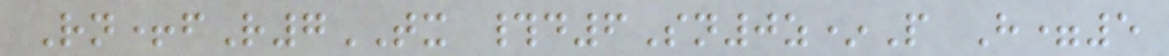Rn+fR7TX #d6Sn0z*P H=5
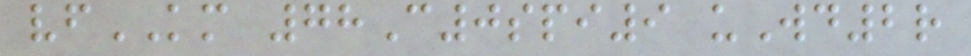vfKM 78C0spi9 uWd2r
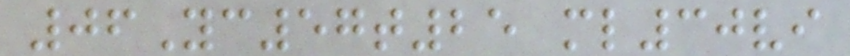06Yc57t25 ml30vi
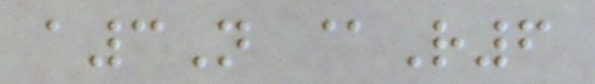a3N @R6
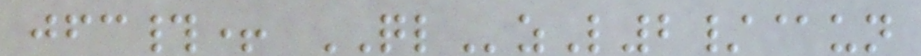jfc#+ QLzL2/@un
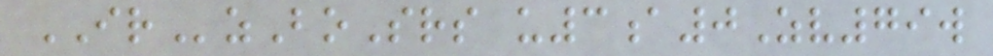IRzBoSrs u3a0Zv79w
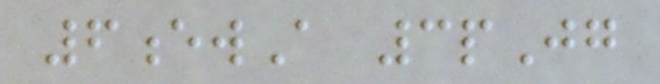6ewA 3pJg
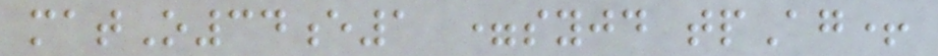matO34e1 =syjd tpAg+
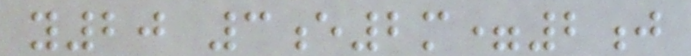y20 3e2m=2j
